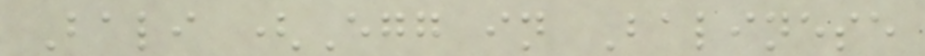Bali (Egg in Balinese
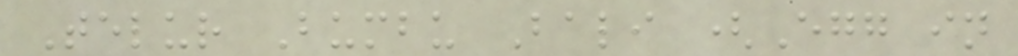Telur Bumbu Bali (Egg in
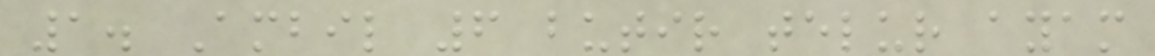1. Ambil 6 butir telur ayam
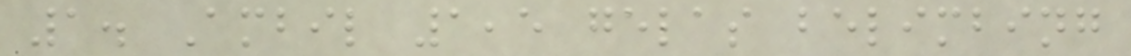1. Ambil 1,5 gelas belimbing
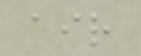air
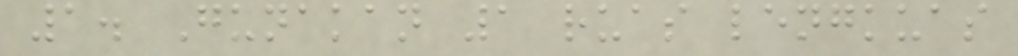1. Gunakan 1 ruas lengkuas
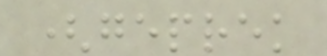(geprek
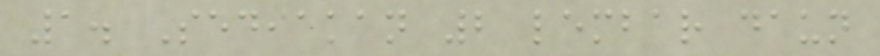1. Sediakan 2 lembar daun
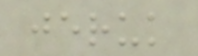jeruk
